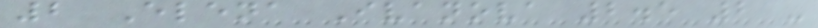2 Elena Ivanova 2.5 2 -
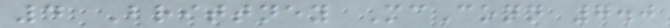4 Brittney McConn 7.0
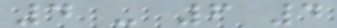4 - 6 4
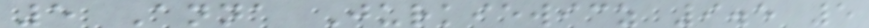5 Anna Jurkiewicz 9.5 5
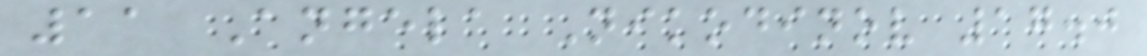11 Angela Nikodinov 17.0
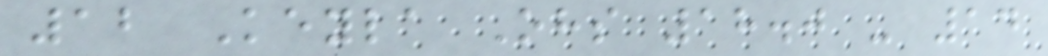12 Keyla Ohs 18.0 - 14
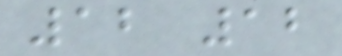12 12
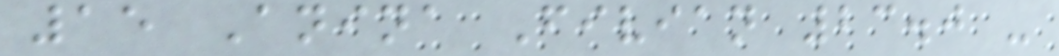15 Anina Fivian 23.0 -
